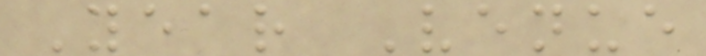Year Venue
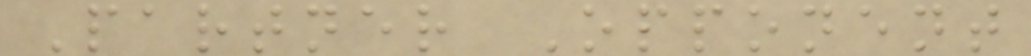Partner Opponent
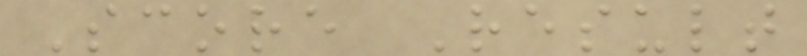Score Result
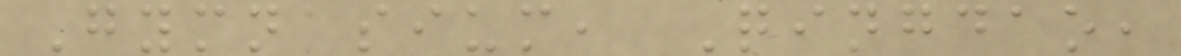Gymnasium, Qingdao,
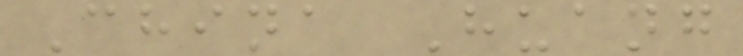China Huang
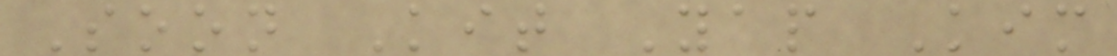Soon Kit Yap Kim
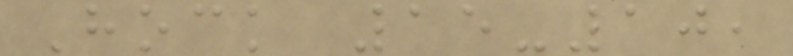Hock 15-10,
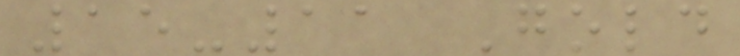15-11 Gold
